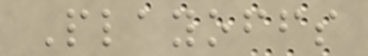Playoffs
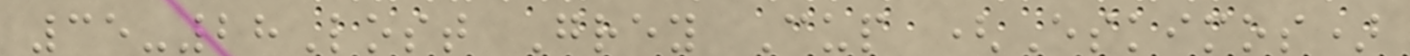35-28Lost Grey Cup (Eskimos)
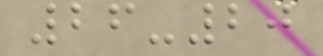26-20
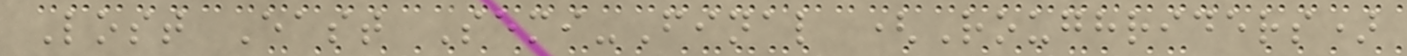Lost East Semi-Final (Roughriders)
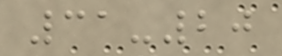31-20
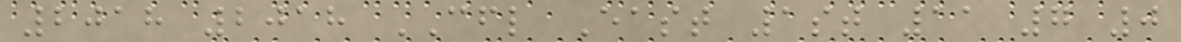2018 2018 CFL East 1st 11 7 0
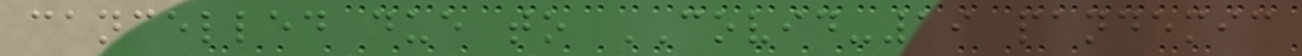cancelled due to COVID-19 pandemic
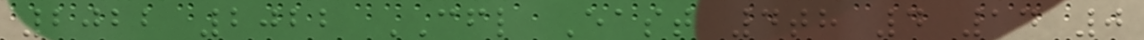2022 2022 CFL East 4th 4 14 0
